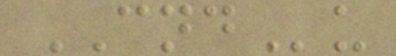CNDu
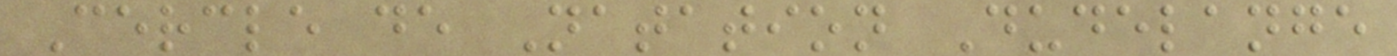Cercle de Natation Dudelange
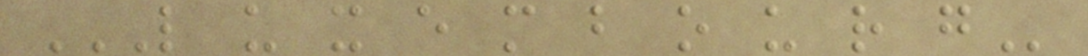L U X E M B O U R G
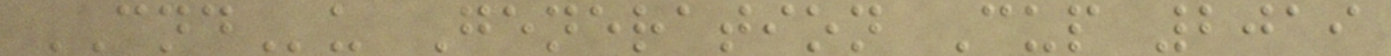CNDu Generation Cup 2019
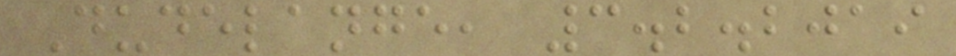Dudelange, 3.2.2019
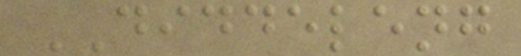DIDDELENG
